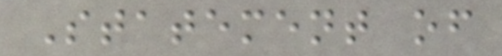Statement of
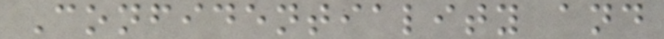Confidentiality and
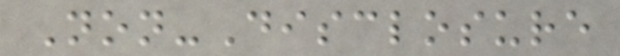Non-Disclosure
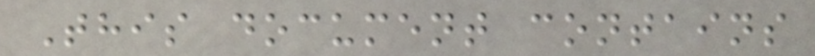This document contains
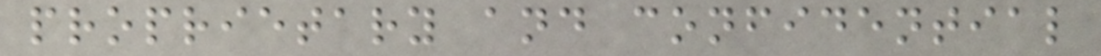proprietary and confidential
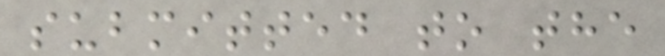submitted to the
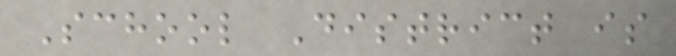School District is
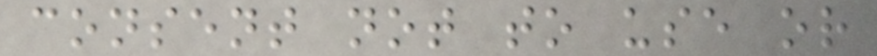consent not to use or
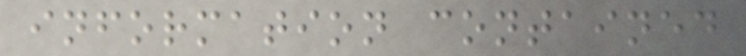information contained
